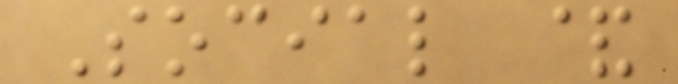Social &
